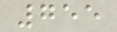755
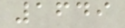1649
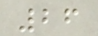26
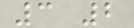3 2
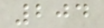204
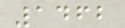1462
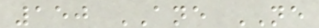150 ANE NE
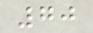70
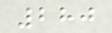280
